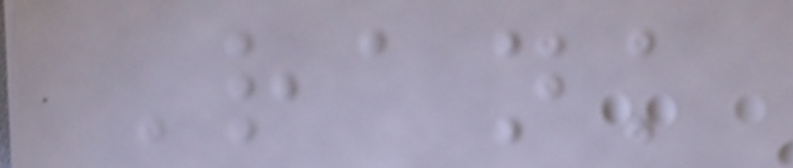Rank
